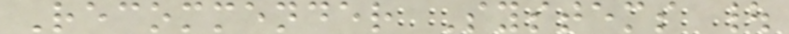Recommender Systems |
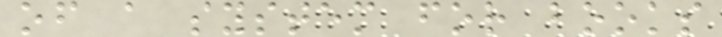of a system for books
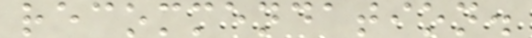recommendation.
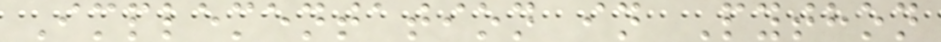Implementation in Python
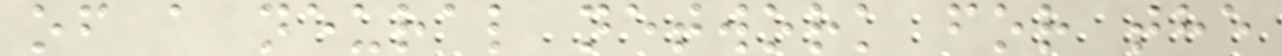of a neural network for the
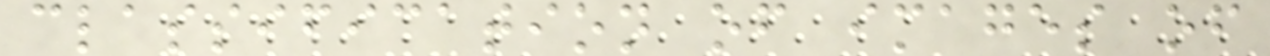classification of images of
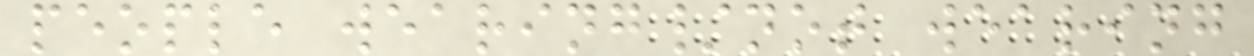people wearing/not wearing
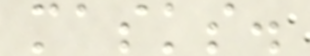masks.
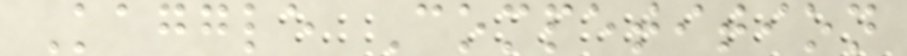Kaggle Competition
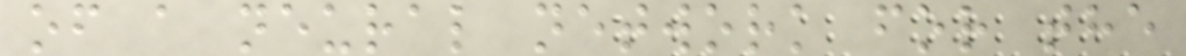of a neural network for the
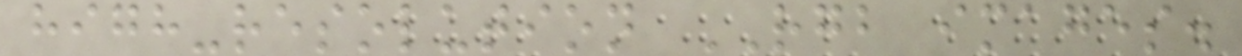high-resolution RGB images.
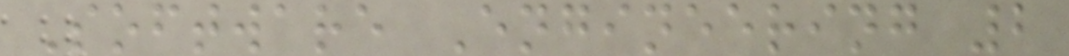Software Engineering 2
